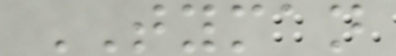TYMAN
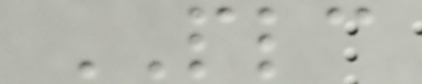PLC
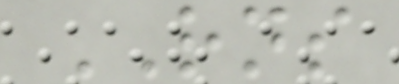RNS
